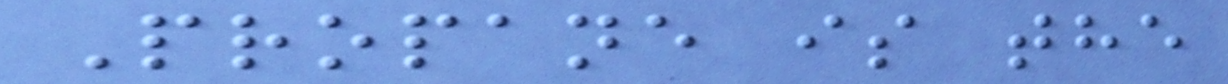Propane is the
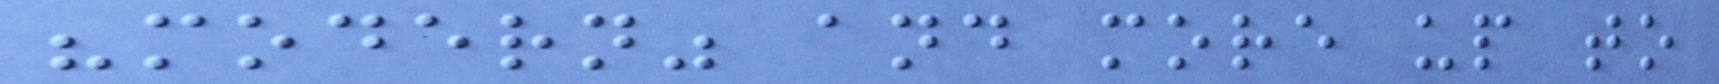"modern" and more up to
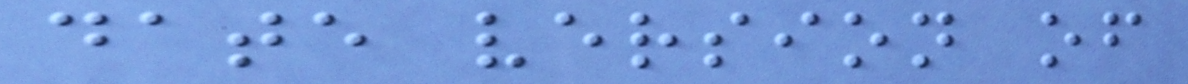date version of
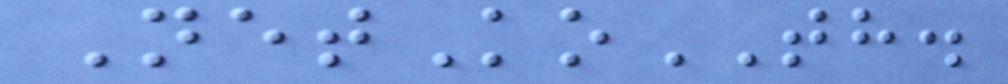NetKoTH.
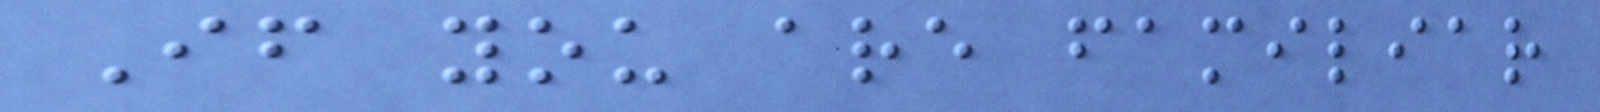If you are familiar
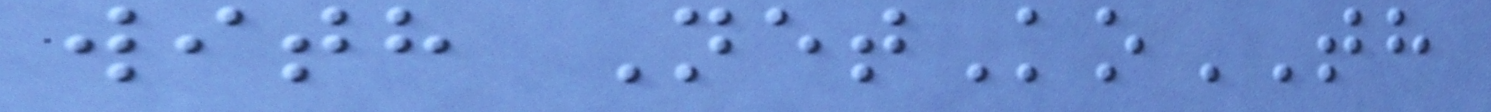with NetKoTH
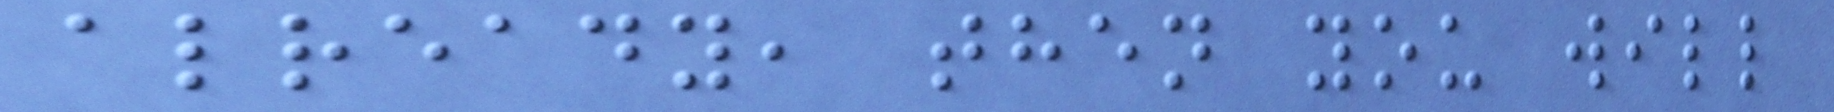already, then you will
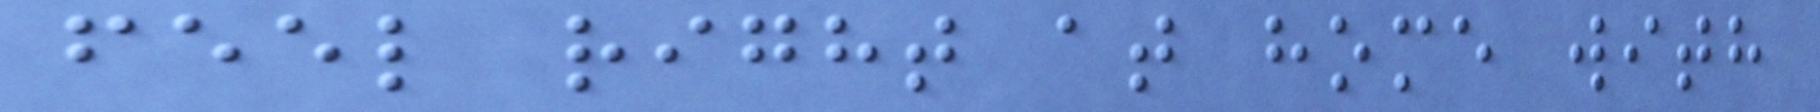feel right at home with
